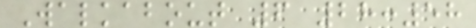Walkabout 6 28:58
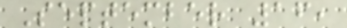September 16,
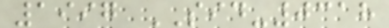1997 SID-0318
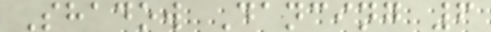Shadow Dancing 6
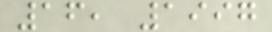16, 1997
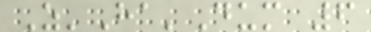Z'Ha'Dum 6
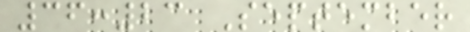36:23 September
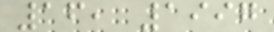16, 1997
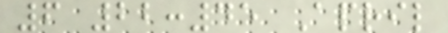6 22:45 April
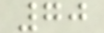70
